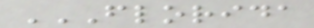FLORIDA
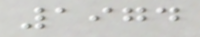1974
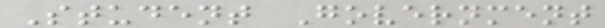Student Government
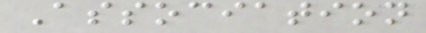Association
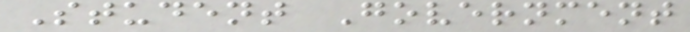Student Government
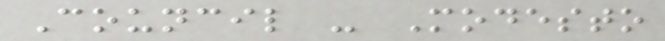Council - Modesto
